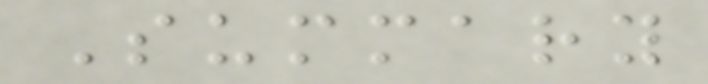Summary
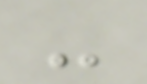-
